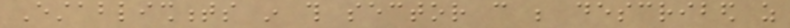Establishments in this sector can be described as
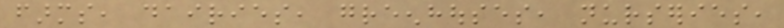farms, dairies, greenhouses, nurseries,
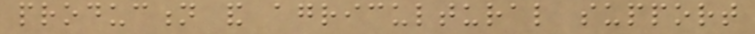production and agricultural support
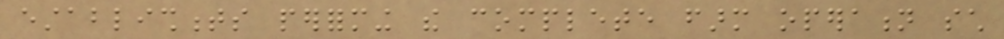establishments performing the complete farm operation such
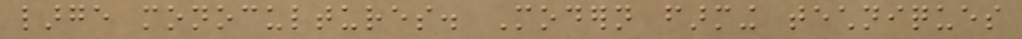large monocultures. Modern farming techniques
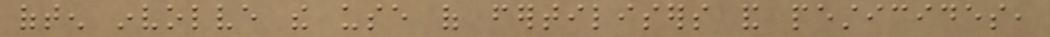often involve the use of fertilisers and pesticides,
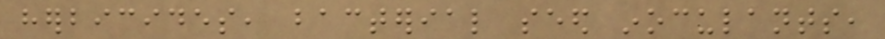herbicides, bacterial seed inoculants,
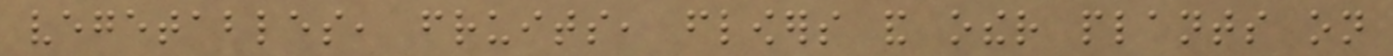vegetables, fruits, flowers and other plants on
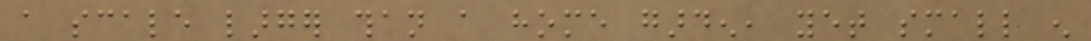a scale larger than a home garden, yet small enough
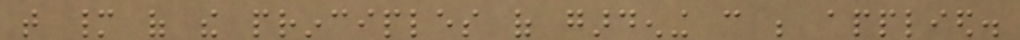that many of the principles of gardening can be applied.
